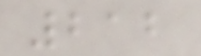212
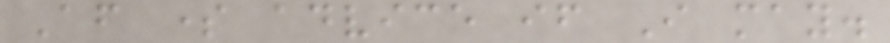After some advice if I may.
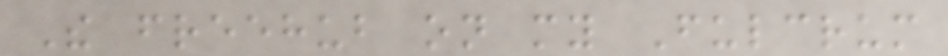The freehub on my Fulcrum
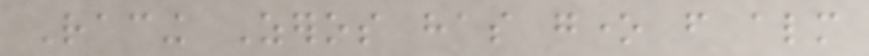Racing Zeros has gone from almost
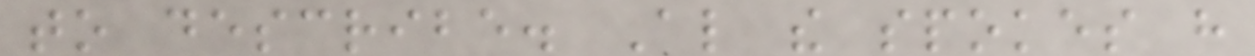to describe. Also the spokes have
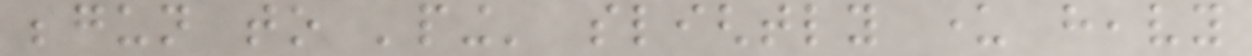begun to 'ping' slightly under heavy
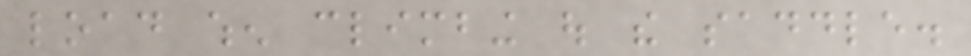load when climbing out the saddle.
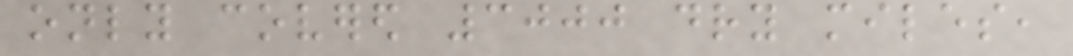only covered 3000 dry miles,
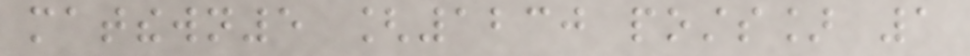matthewn5 [1230 posts] 1
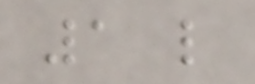1 like
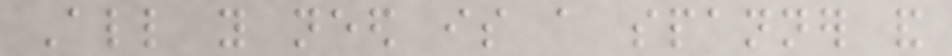All you need is a spanner and
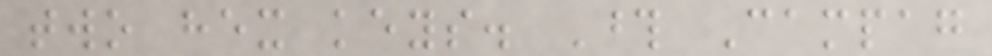two hex keys. Those Campag
